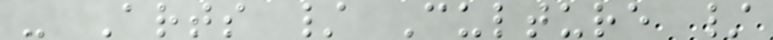- Arts / Culture /
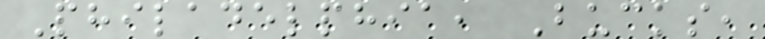Philadelphia, Bucks,
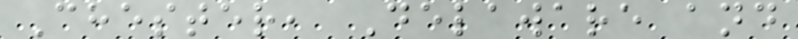Chester, Delaware and
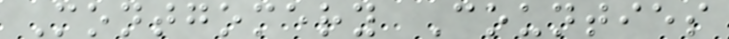Montgomery Counties
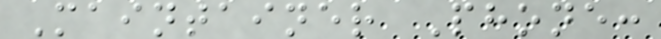Maintainer Phone:
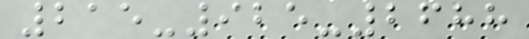215-925-2688
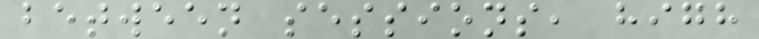between sessions, high
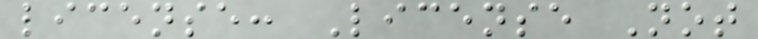license: License Not
